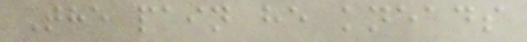The pain he kneads
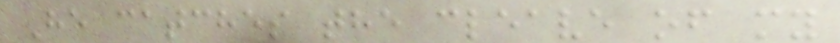He catches the cleave of my
